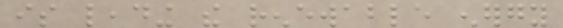is leading the renewable energy
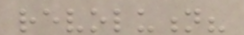revolution?
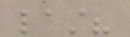last?
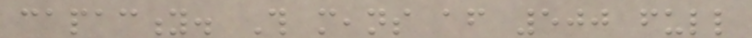capacity. This means after 500 full
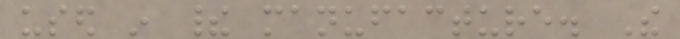used in their manufacture. The
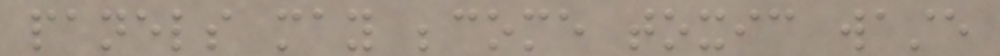panels may become toxic waste
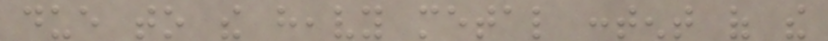due to the heavy metal content of the
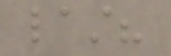last?
